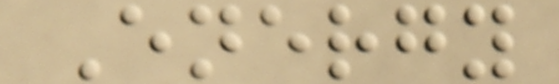Energy
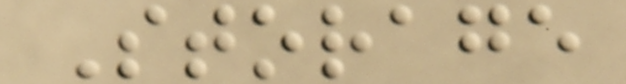Storage
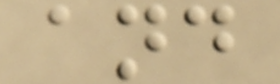and
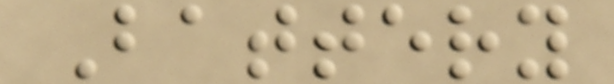Battery
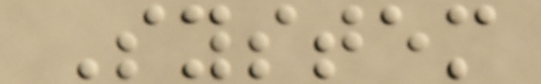System
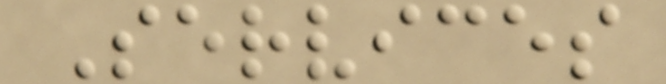Services
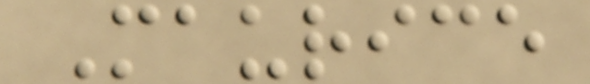Maurice
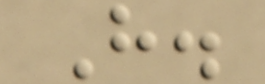H.
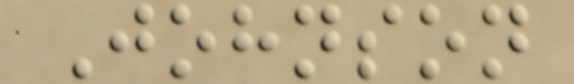Johnson
